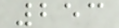253
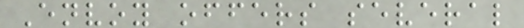Envoy offers several
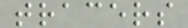tracers
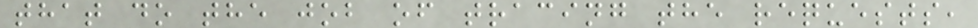that do the job of tracing the requests,
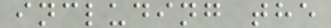including the
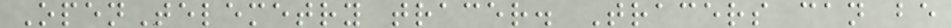OpenTelemetry tracer. Tracers can be
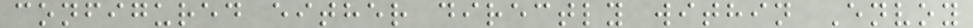configured either directly within Envoy
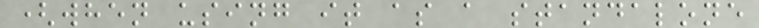(when using it as a standalone
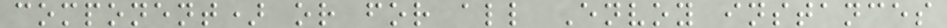component) or for all Envoy instances
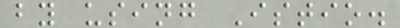by using Istio.
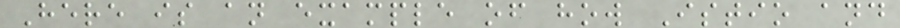Here is an example of how Istio and
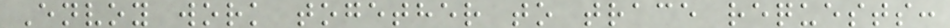Envoy work together to trace requests:
